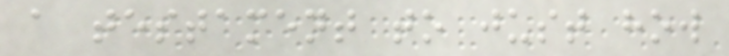a testament to just how
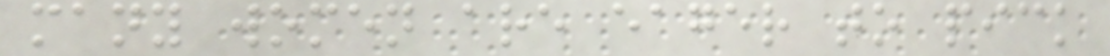many women are eager to pick
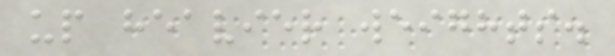up heavier weights.
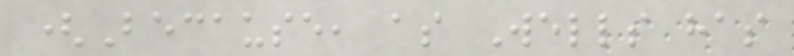(Because, as Wells has
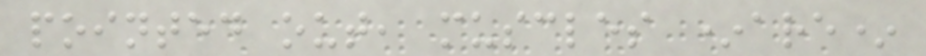pointed out, muscles *are*
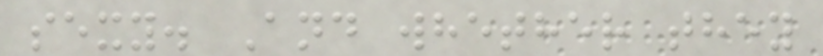sexy. And whether they
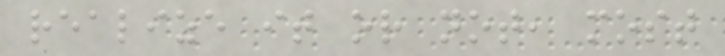realize it or not, most
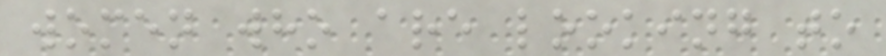women who are looking to
